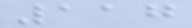117
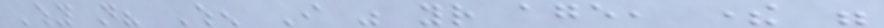Why not? When I was your age, there were
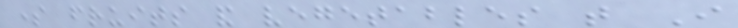some fruits and vegetables that I
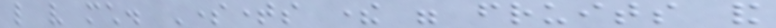like very much. Sometimes there were fruits and
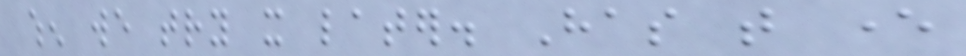when we try it later. Has that ever
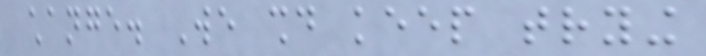change. We should keep trying
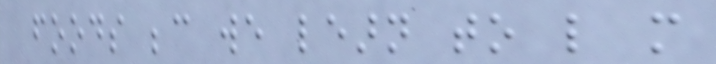foods because we learn to like more
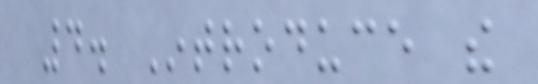4. Introduce the
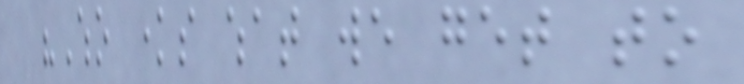"Who knows what we get to
